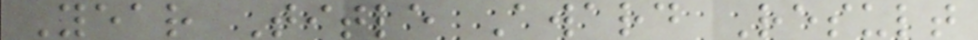Year Title Award Result
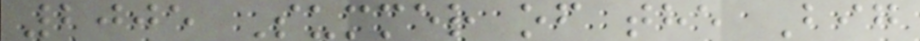2005 Summer of the Big
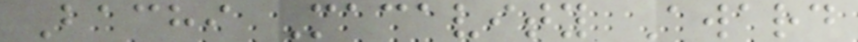Bachi Macavity Award
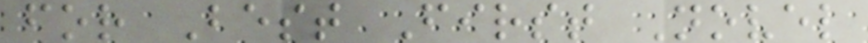for Best First Novel
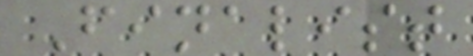Finalist
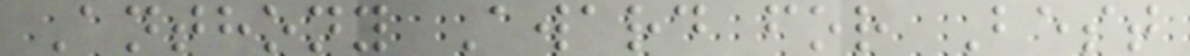Anthony Award for Best
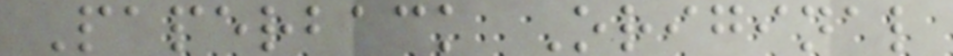Paperback Original
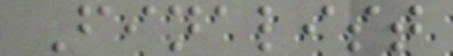Finalist
